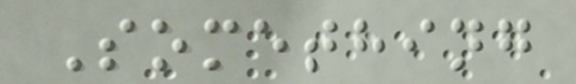Something
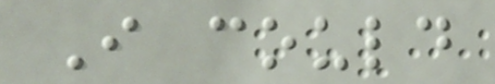I could
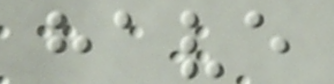have
